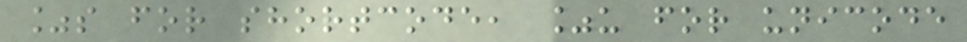%s for shortcode, %u for unicode
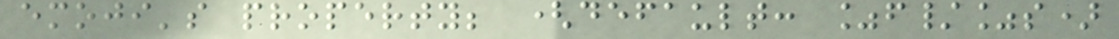emoji's property; (default: %f/%s)
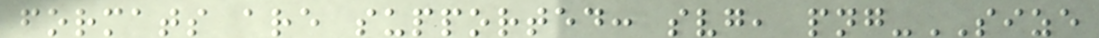formats are supported: svg, png-SIZE
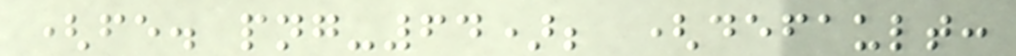(fe. png-64); (default:
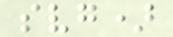svg)
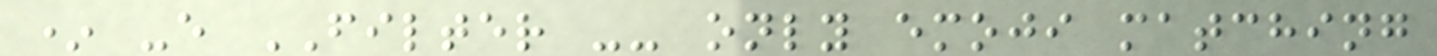* -e FILTER -- only emoji matching
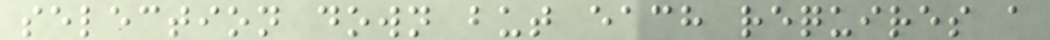selection down but each requires a
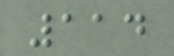114
